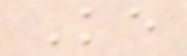Ke
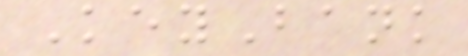KeyBank
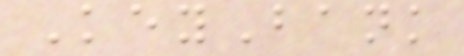KeyBank
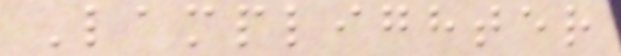Lamplighter
